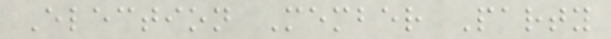Election Member Party
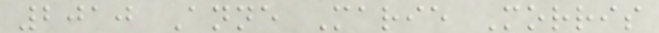2010 Anne Marie Morris
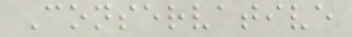Conservative
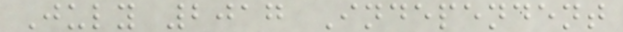July 2017 Independent
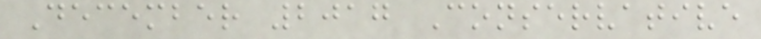December 2017 Conservative
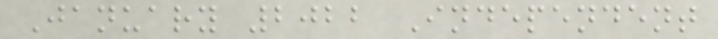January 2022 Independent
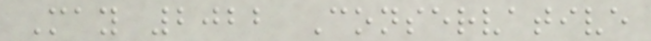May 2022 Conservative
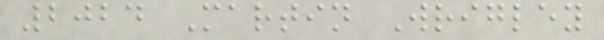2024 Martin Wrigley
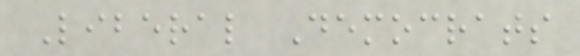Liberal Democrats
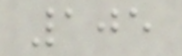105
